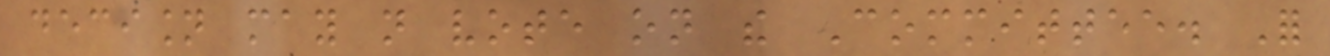decision may not vote on the Committee. For
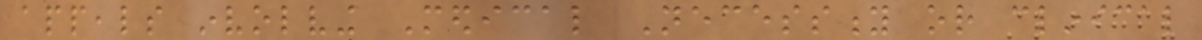appeals involving Medical Necessity or clinical
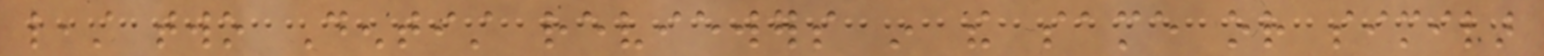least two Dentist reviewers in the same or similar
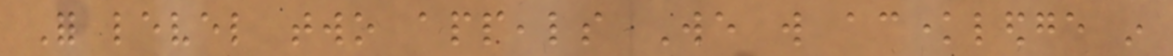For level two appeals We will acknowledge in
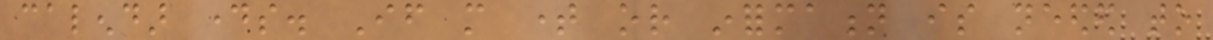calendar days. If more time or information is needed to
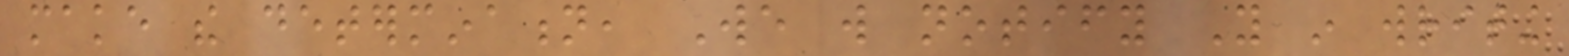make the determination, We will notify You in writing
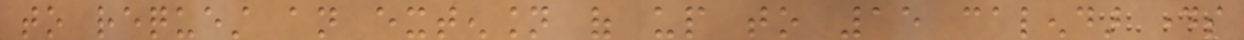to request an extension of up to 15 calendar days
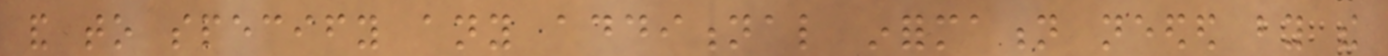and to specify any additional information needed by the
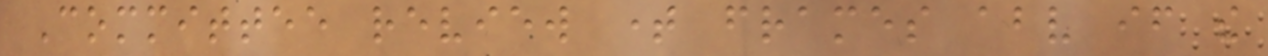Committee review time frames above if the
